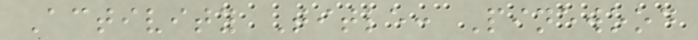Activity Title: Pinewood
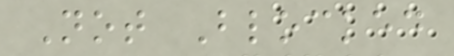Not Blocked
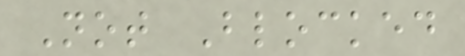Not Blocked
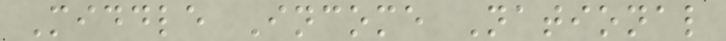Middle Income National
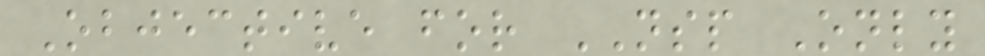Objective for NSP Only
